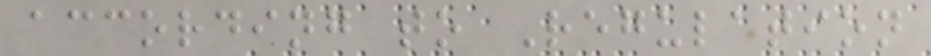according to Regulation
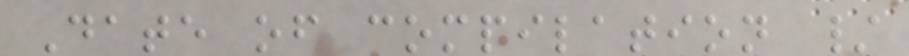Date of compilation /
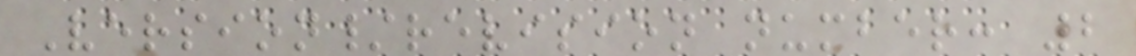Version/revision number: 2
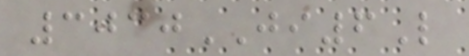3030JI6L
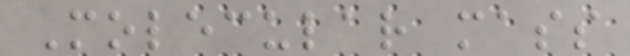Molecular mass
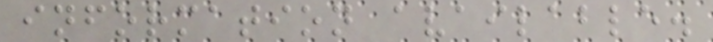information available.
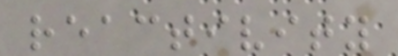reactivity
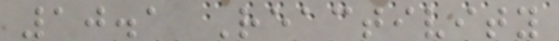10.1 Reactivity
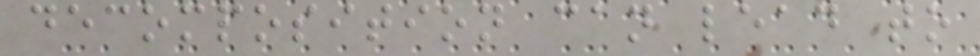decomposition can lead to
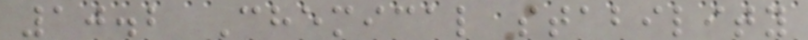10.2 Chemical stability
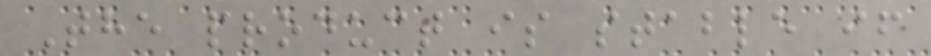The product is stable if
